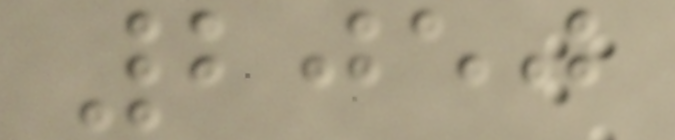2050
